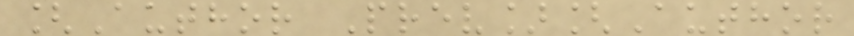[Author Prev][Author
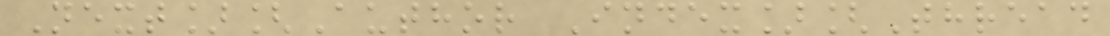Next][Author Index][Thread
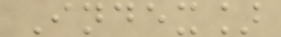Index]
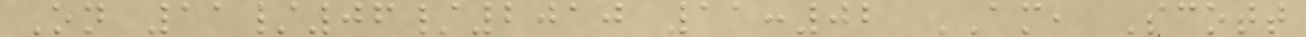On 11/06/2010 11:02 AM, Scott
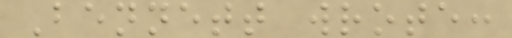Bennett wrote:
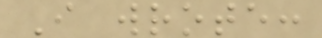I wrote:
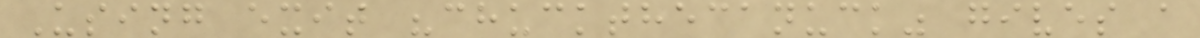Using exit "chuckthecanuck" gives a
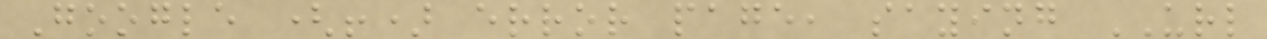Google (!) error page, saying URL
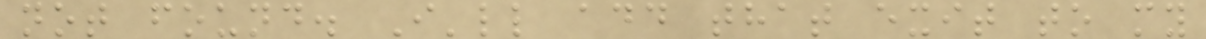not found. I'll add that exit to my
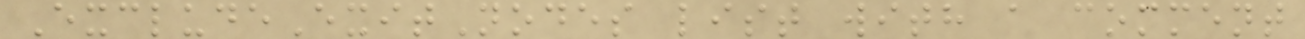ExcludeExitNodes list with a comment
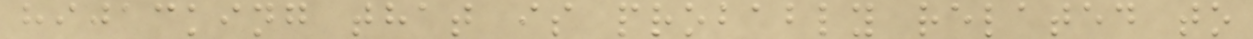hijacking that is probably related to
